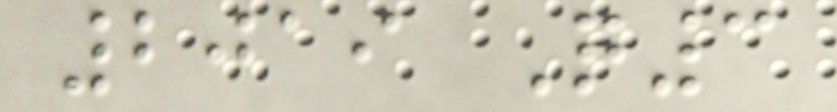2019 Q3
